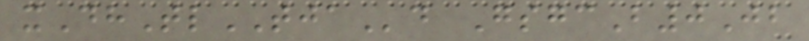xDhTlTJAd GsgcB0Jb
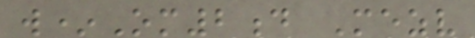w*Om2d Mezv
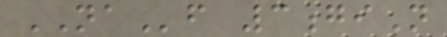NAf 3giN
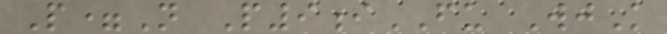P=N P9iFU WjK
